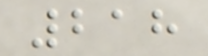218
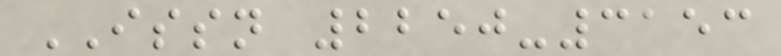ISSN 2250-3153
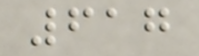617
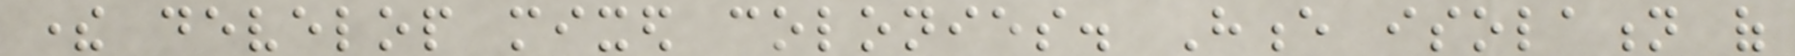there develop mixed colonies. Hence isolation of
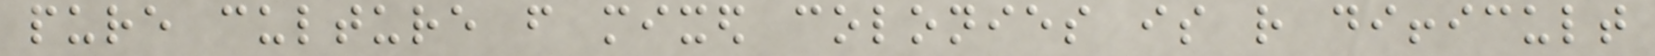pure culture from mixed colonies is rather difficult
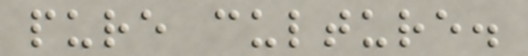pure culture.
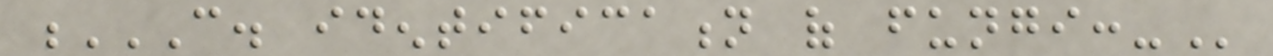C. IDENTIFICATION OF FUNGI:-
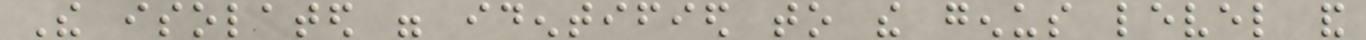The isolated were identified to the genus level and
